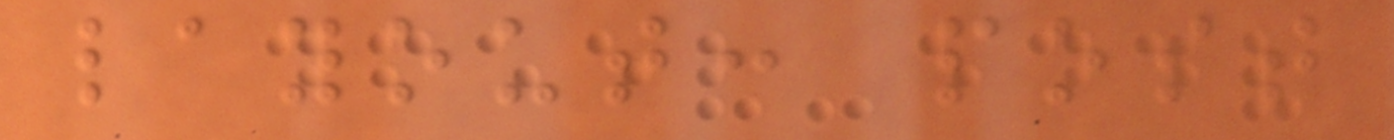layout: post
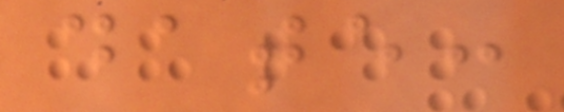date:
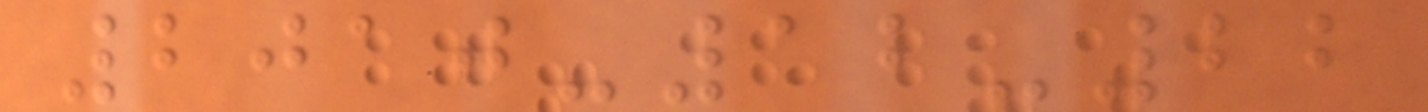2010-12-22
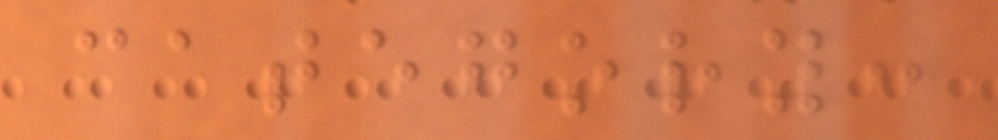category:
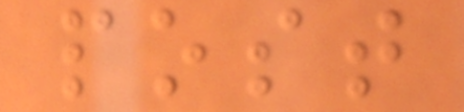post
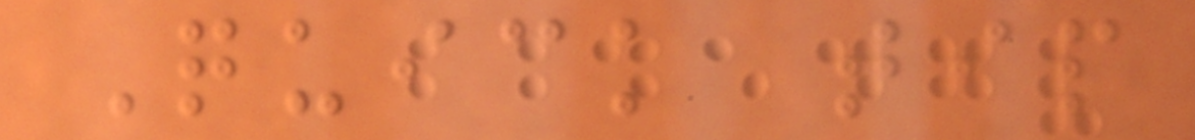Quick tip
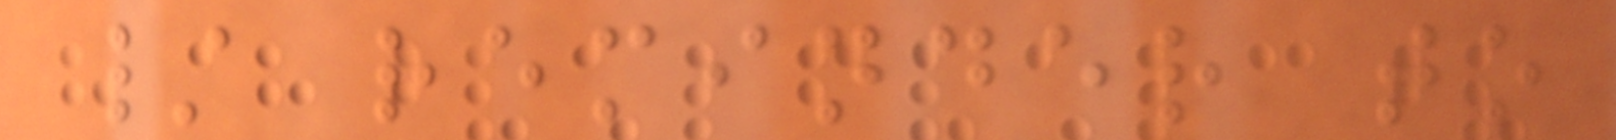/ reminder to
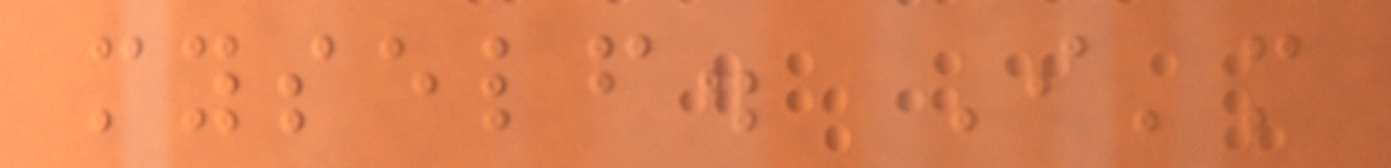myself. I'm
